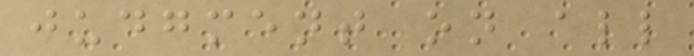judgment on all
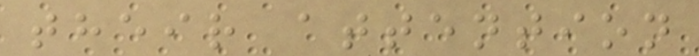their attention
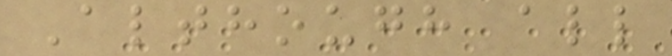Although all
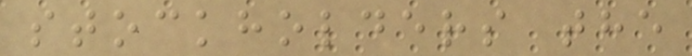stockholders the
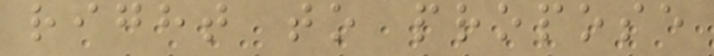right to propose
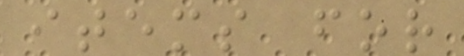items for
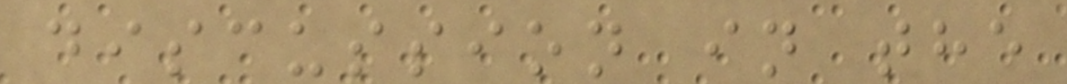discussion in the
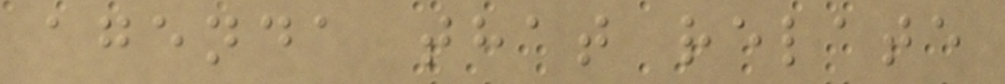agenda that relate
